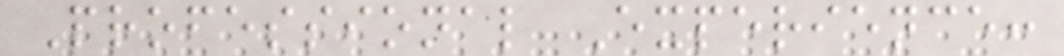Professional Experience:
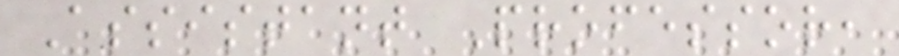Assistant Professor,
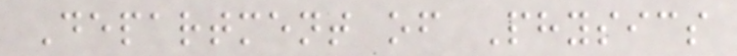Department of Physics
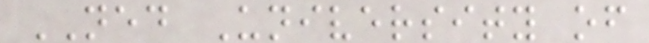NED University of
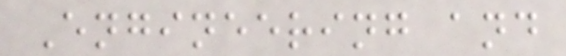Engineering and
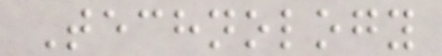Technology
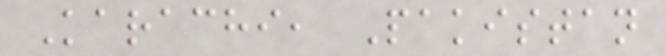Karachi, Pakistan
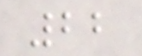22
